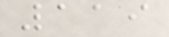119
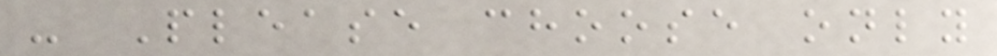- Please choose only
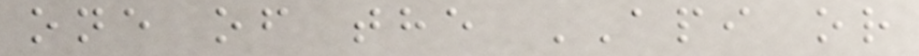one of the API or
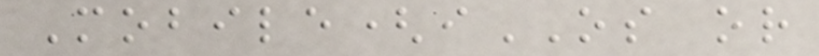Mobile(iOS or
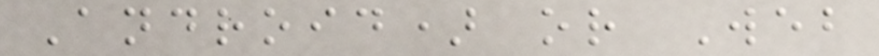Android) or Web
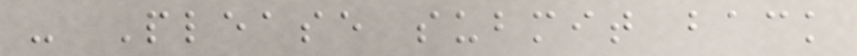- Please submit back
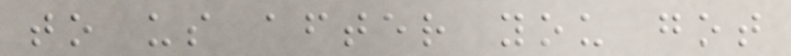to us after you got
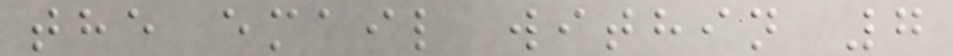the email within 7
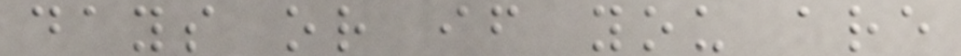days or if you are
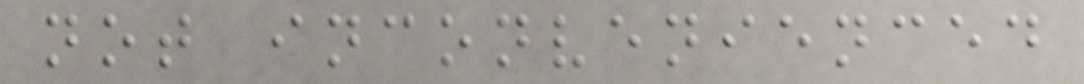not inconvenienced
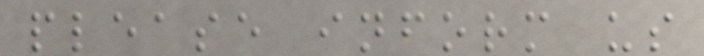please inform us
